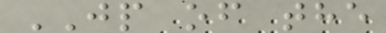JP of the
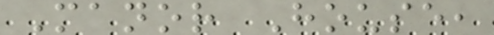Manor House,
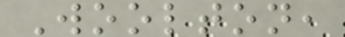Woolton,
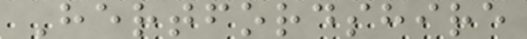Hertfordshire
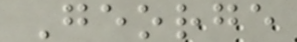George
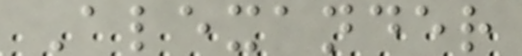Alexander
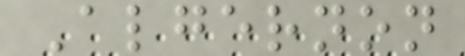Algernon
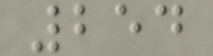254
